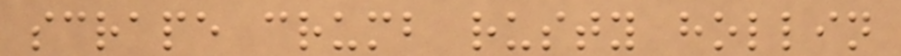scrape crumb rusty hollin
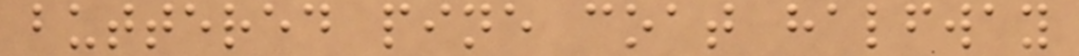buttered pine coat halfway
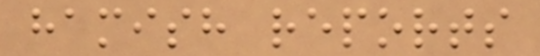hamish reports
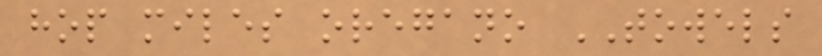hop miles oregano TOWELS
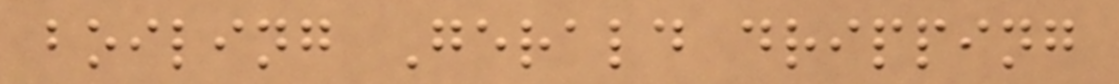boiling Gerald dripping
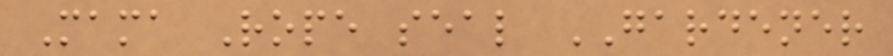Mama Rope seal GARDENER
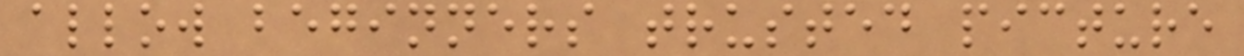allow beginners trusted picture
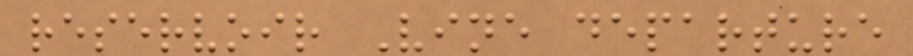reservoir Vine departure
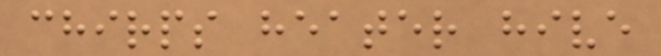chirps heater hive
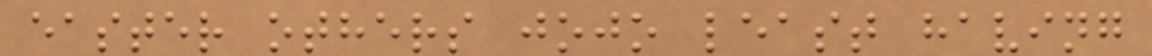easter others jojo least having
